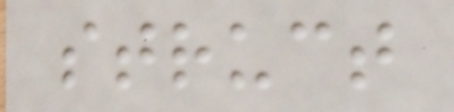struct
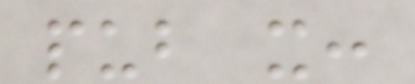pub x:
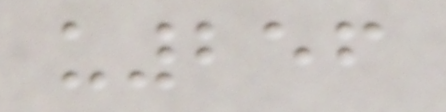u256
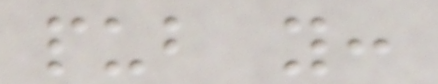pub y:
